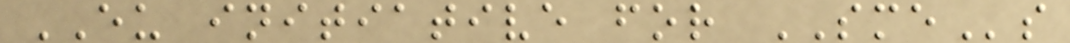EU initiative for SMEs
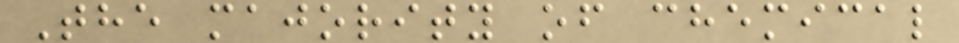The majority of chemical
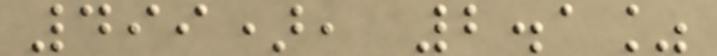499), 2.1%
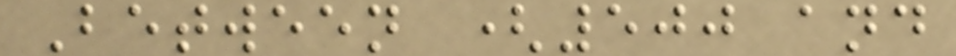Between (500 and
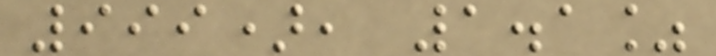999), 1.1%
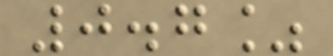0.7%
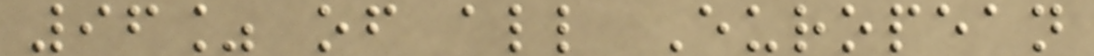96% of all European
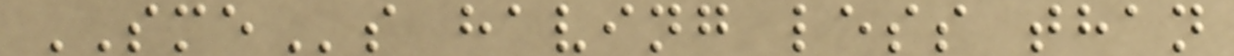SMEs having less than
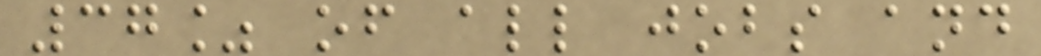37% of all jobs and
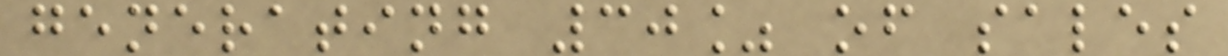generating 30% of sales
